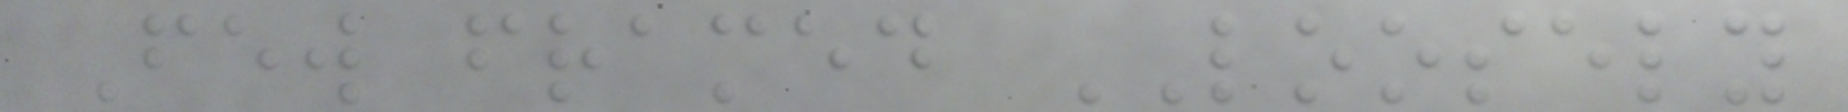Few framed LOOSELY
